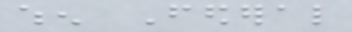when Federal
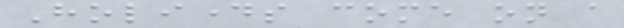Holidays come on a
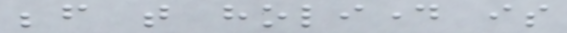before that holiday is
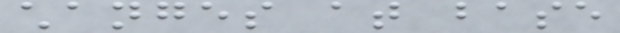changes at base
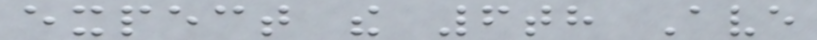expect the 6th Ave
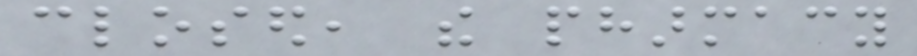closed, the pharmacy
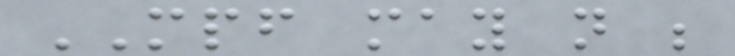MPF may not be
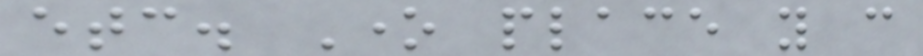etc. One place you can
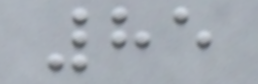85
